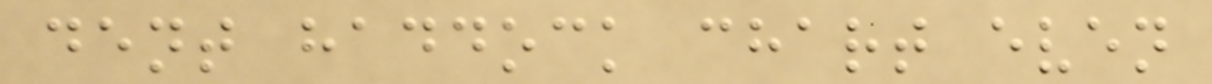dent haddock chart even
